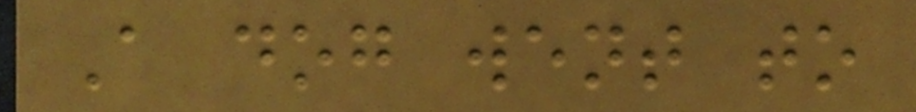A dog went to
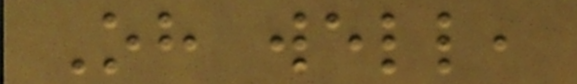Oh well,
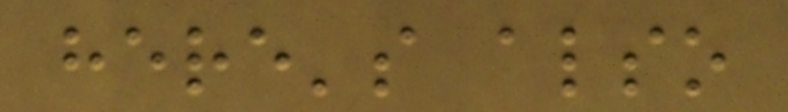here's also
